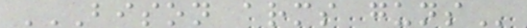BISON ARMS GUNS
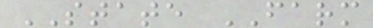STATE FARM
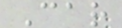Car
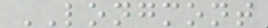LONGMONT
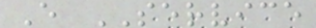E SERVICE
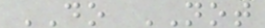DO NOT
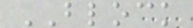BLOCK
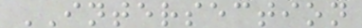INTERSECTION
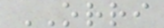ORRI
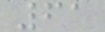61
